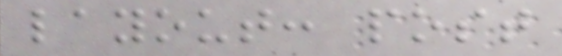layout: post
